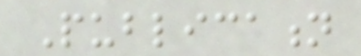Publication
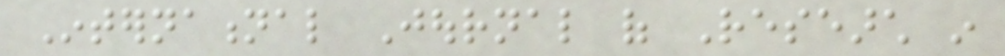International Journal of Research in
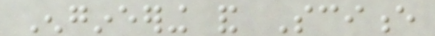Engineering and Science
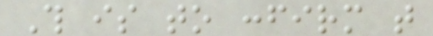This is to confirm that
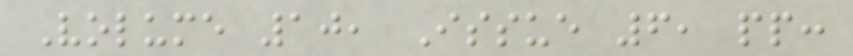Volume 10, Issue 6, pp:
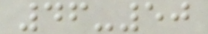46-50
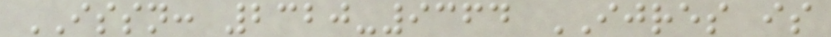ISSN: 2320-9364 IJRES is
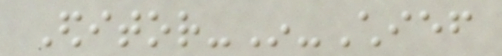Editor-In-Chief
